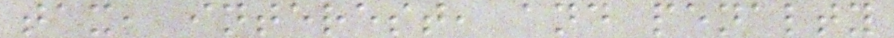tax, interest, and penalty
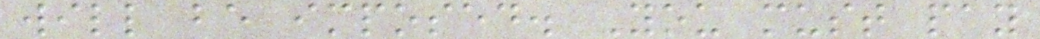will be imposed. You must pay
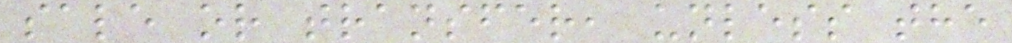sale or transfer, unless the
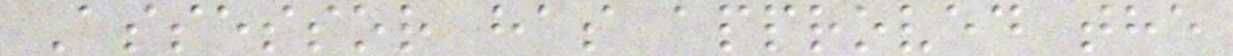Assessor has approved the
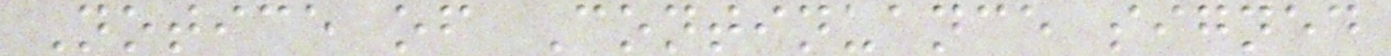Notice of Continuance signed
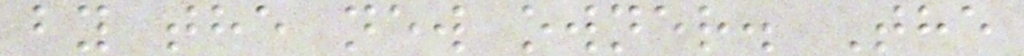by the new owner. The
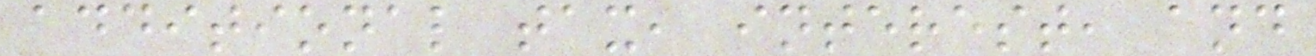additional tax, interest, and
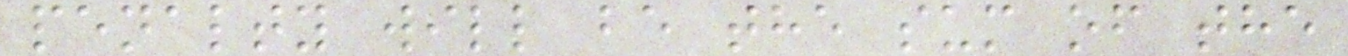penalty will be the sum of the
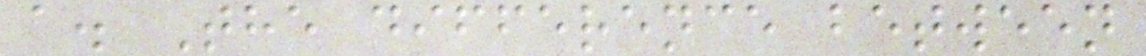a. The difference between
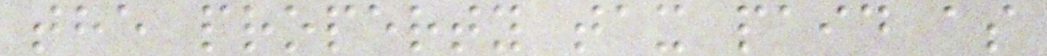the property tax paid as
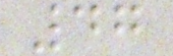47
